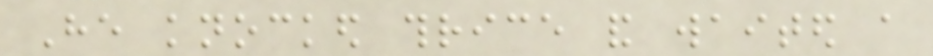He knocked thrice and waited a
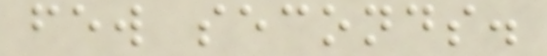few seconds.
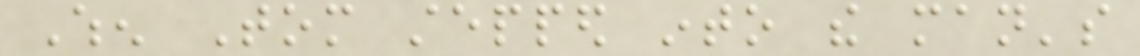When Tom stepped into the man's
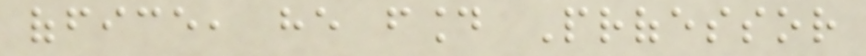office, he found Professor
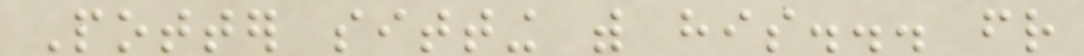Potter sitting with his... friend
